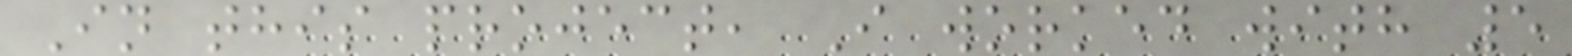In this project, I worked with 5
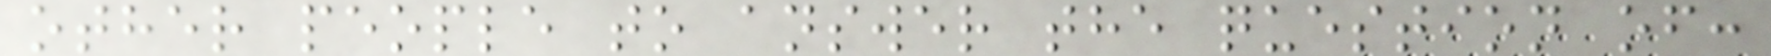other people to answer the question of:
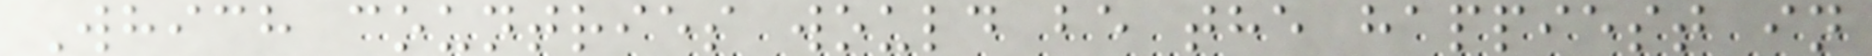Which countries would be the happiest in
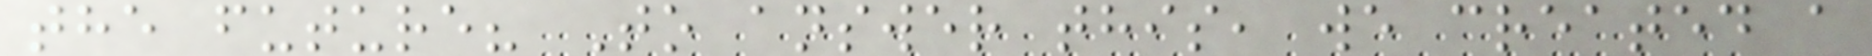the future? To answer this, we created a
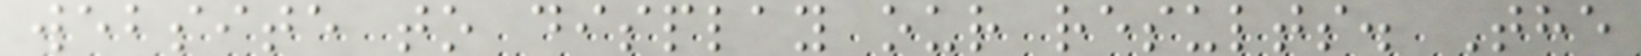website to display our results. The
